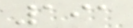191
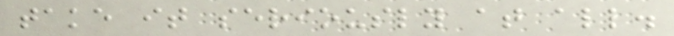take it seriously at all.
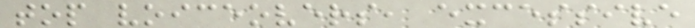top voiceovers, excessive
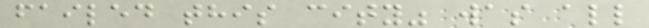failed this city" was all
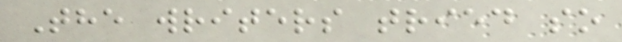The writers tried so
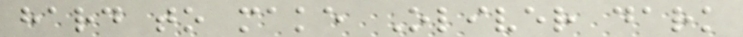hard to make Oliver dark
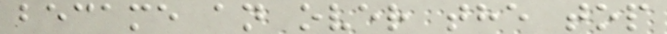became an over the top
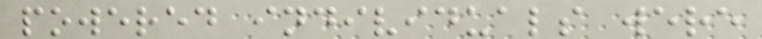powered individuals were
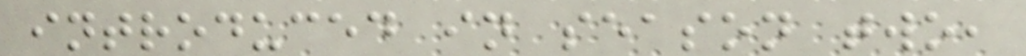introduced in season two,
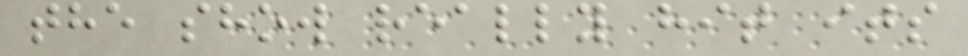the show really hit its
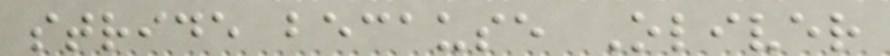stride because Oliver
